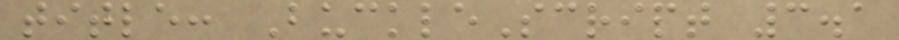title: BuckleScript 3.1
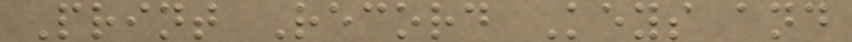Print Record Keys and
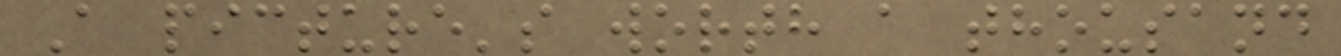A picture's worth a thousand
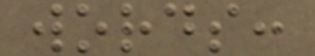words:
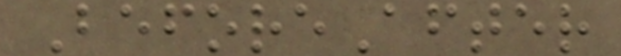BeforeAfter
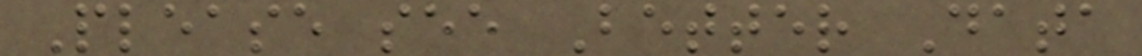Please see Better Data
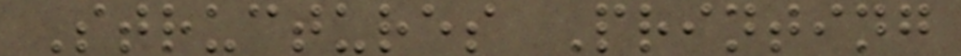Structures Printing
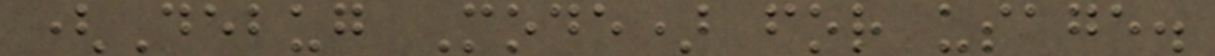(Debug Mode) for usage.
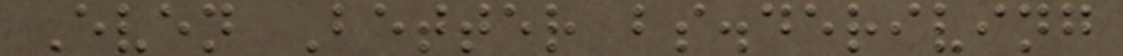Even Better bs.deriving
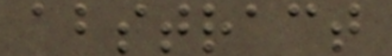abstract
